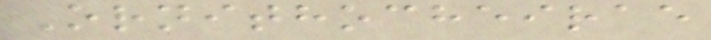Ornithocheirae
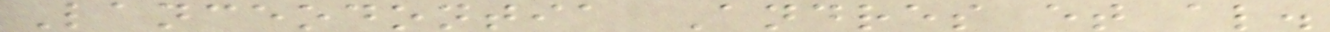Lanceodontia Andres et al.
